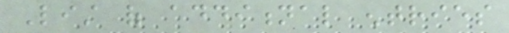List of additional entries
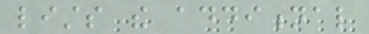lists the additional
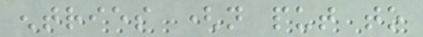entries (not put to
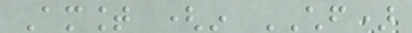Amount (in CHF)
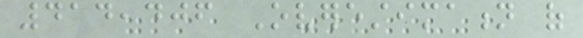414,406 Overestimation of
